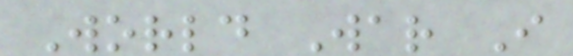World War I
